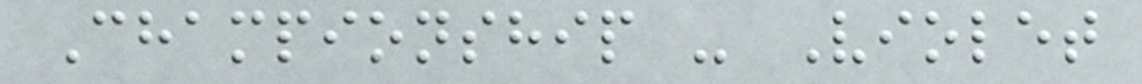Championship - Violet
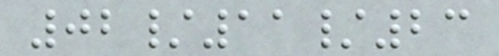02/11/23
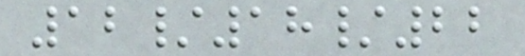12/18/22
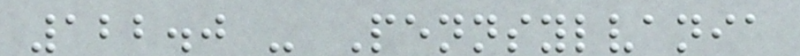122.0 - Pennsylvania
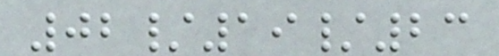02/19/23
